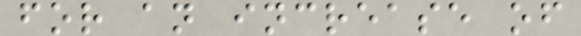for an increase of
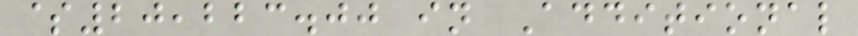$20,223.00 in Additional
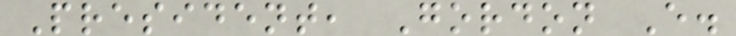President, Gordon E.
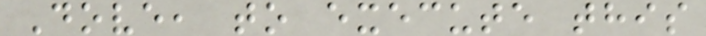Dove, to execute this
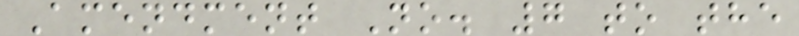Amendment No. 7 to the
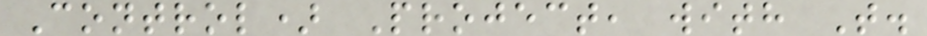Control) Project, with T.
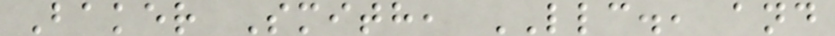Baker Smith, LLC., and
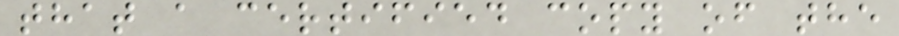that a certified copy of the
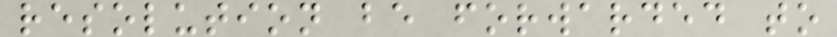resolution be forwarded to
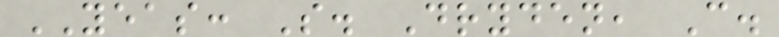YEAS: S. Dryden, C.
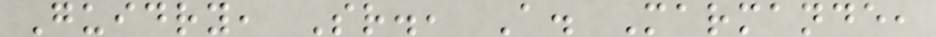Guidry, Sr., A. Marmande,
